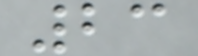23
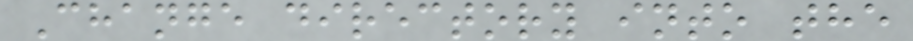Change directory into the
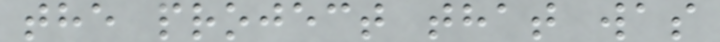the project that was
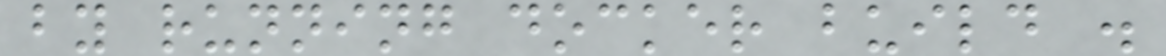by running docker build .
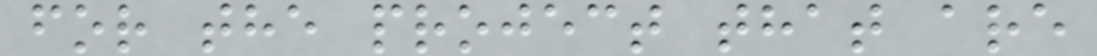for the project that are
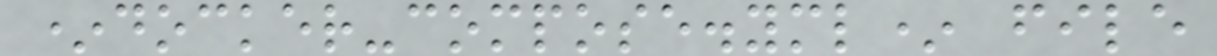*docker-compose.yml* file
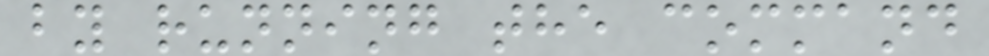by running the command
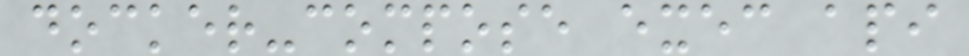docker-compose exec api
